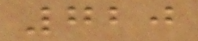720
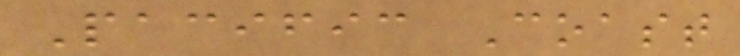Pacific Coast
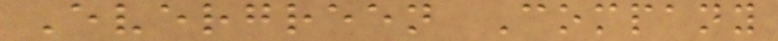Evergreen Company
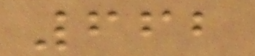662
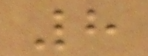8
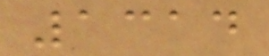1314
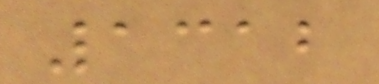1312
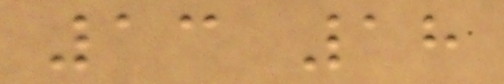13 18
